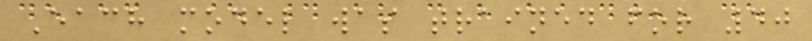Each model was trained for 40
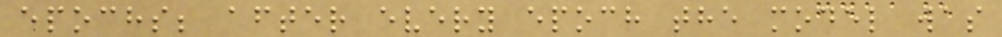epochs; after every epoch the model was
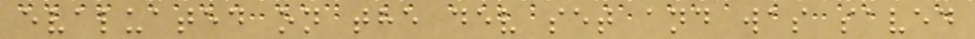evaluated on the dev set and was saved
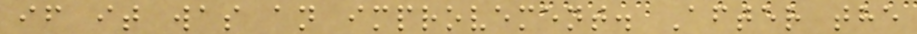if it was an improvement. After the
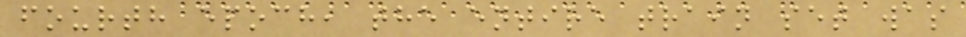fourth epoch, the entire train set was
